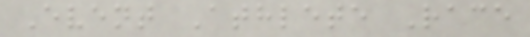Event Athlete Race
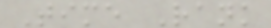Time Rank
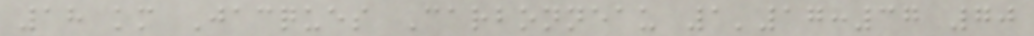18 km Jacques Carbonneau 1'17:37 70
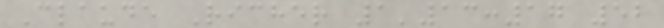Claude Richer 1'13:17 52
